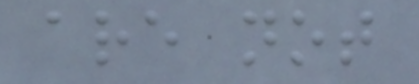are not
